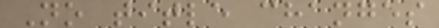No title changes
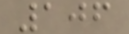106
